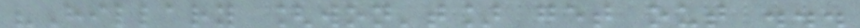"Hillary [won't] get out ...
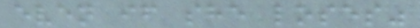even if she loses"
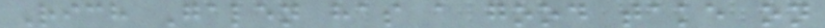Rich Galen has a good take on
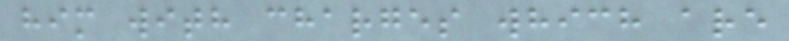him with charges which are
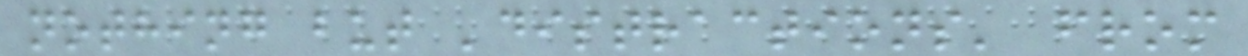nothing but 'distractions' from
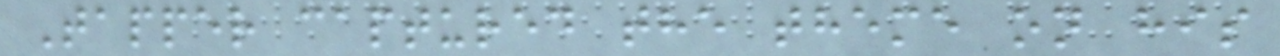Tapper captured the theme on his
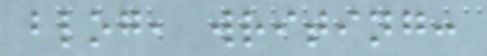blog, writing:
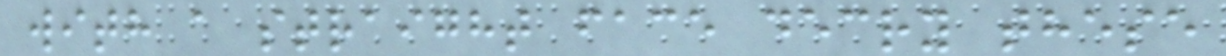with a straight face decry these
